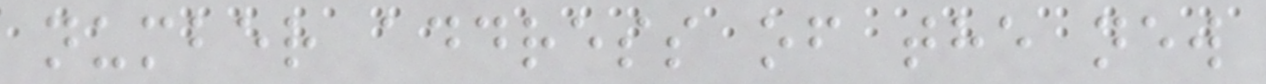number address of the new
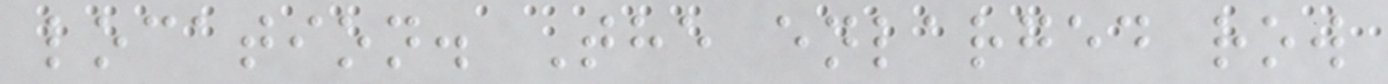location. The enlarged row
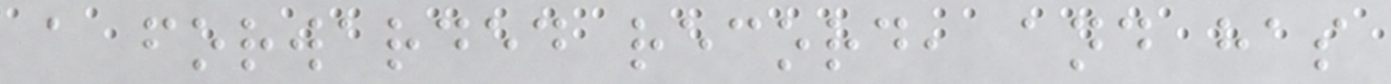a forwarded record, and has
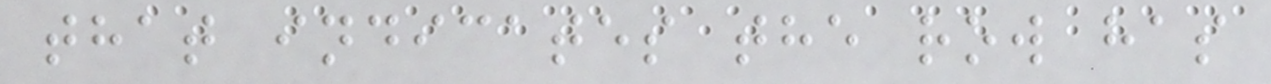that indicates the row has
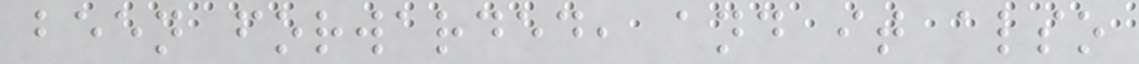been forwarded, and it also
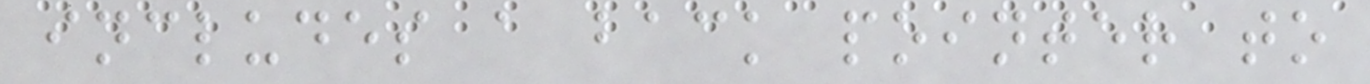includes a back pointer to
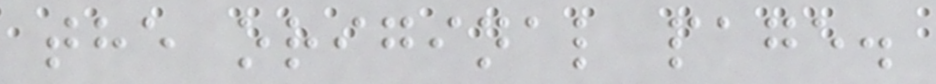the original page.
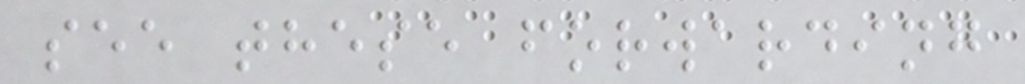see these forwarding
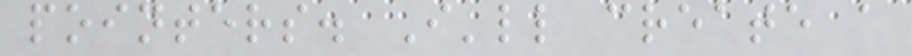pointers. I'll create a
